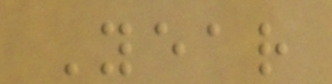Year
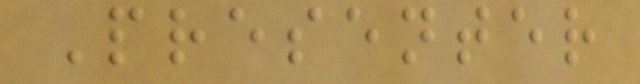Presenter
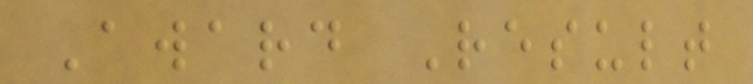Award Result
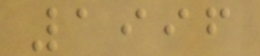1996
